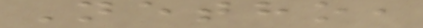Netho,
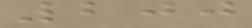200
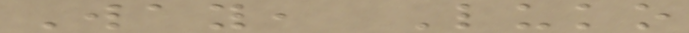Way, Luko
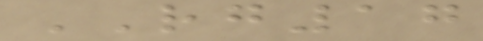RG17
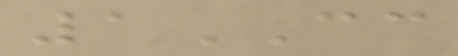1CC
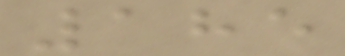185
